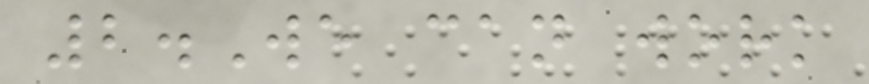2.We can work
